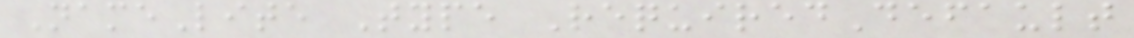NameLite Type RequiredDefault
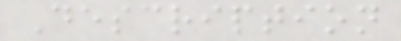Description
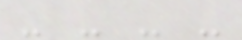- - - -
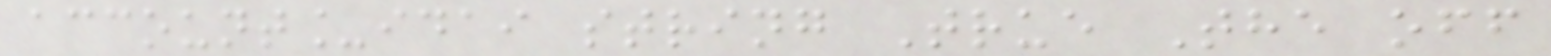account_idai string True The off
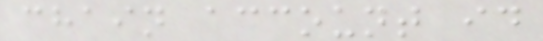chain account id
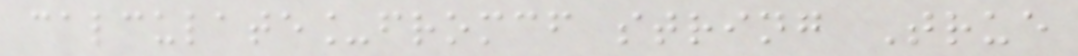calculate_fromcf string True
